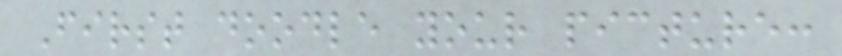First doodle your picture:
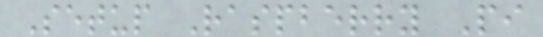Setup Raspberry Pi
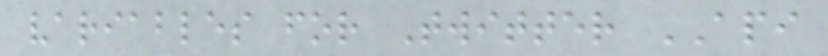variables for Twitter API
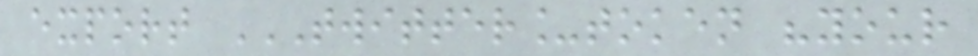export TWITTER_TOKEN "YOUR
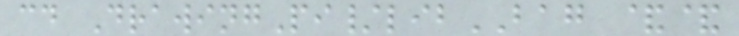cd DrawingPi/libBAG &&
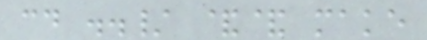cd ../ && make
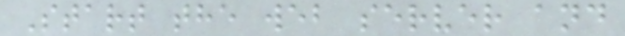Start the web server and
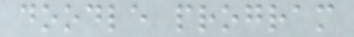doodle program
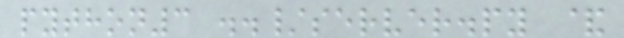python3 ../server.py &
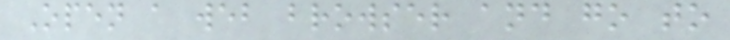Open a web browser and go to
